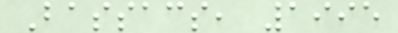Bassacs, 1995
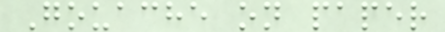Gouache on paper
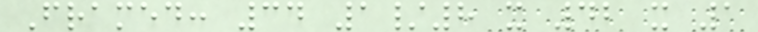Framed: 34 1/8 x 42 x 1
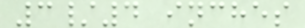3/4 inches
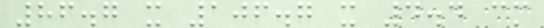86.7 x 106.7 x 4.4 cm
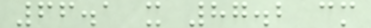66.1 x 87.2 cm
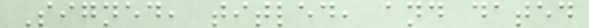Signed, titled, and dated
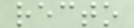recto
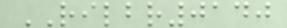RILBR0140
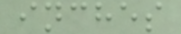inches
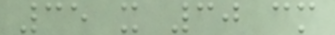35 x 30 cm
